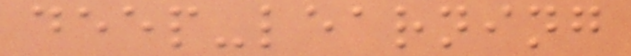deep-learning
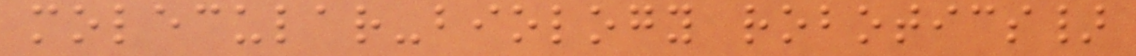molecular-biology robotics}
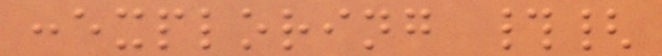:exploring #{
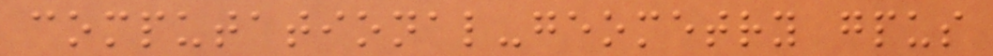computational-geometry gpus
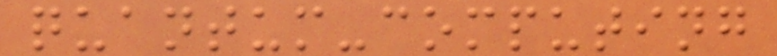quantum-computing
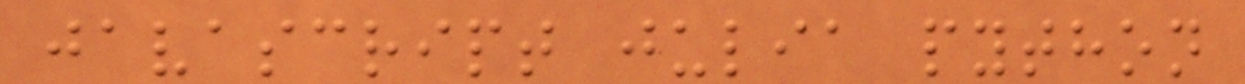javascript julia python
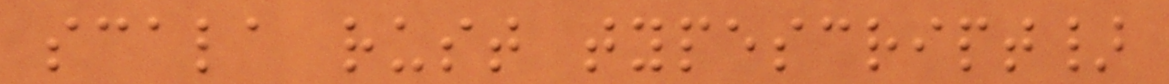scala rust typescript}
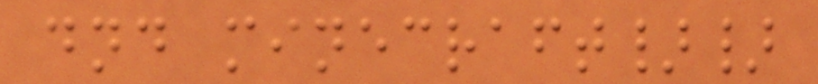dnd minecraft}}
